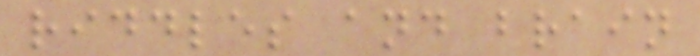riddles and brain
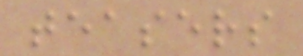teasers
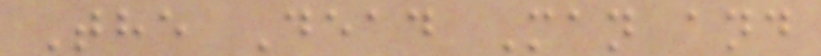The Dead Man and
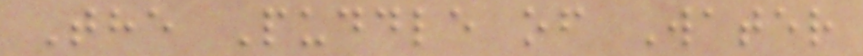The Puddle of Water
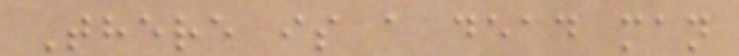There is a dead man
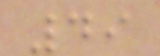49
